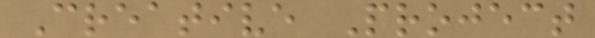Creative Project
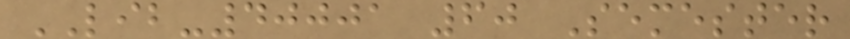LIB-40001 60 Semester
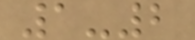1-2
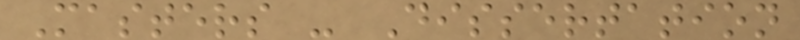Masters - Dissertation
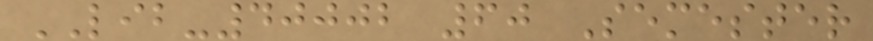LIB-40002 60 Semester
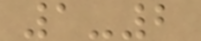1-2
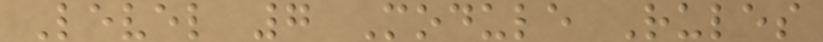Level 7 Module Rules
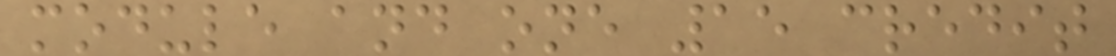module and one 15 credit
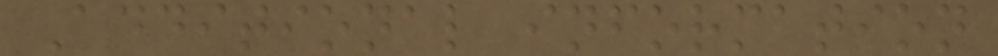Additional information
